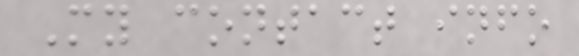My contact info
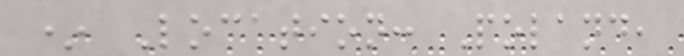* Location: Poland,
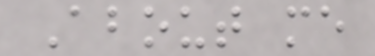About me
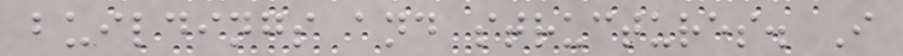buildings and structures. I
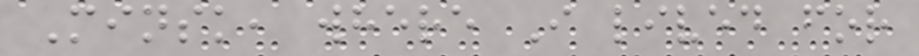Minsk, where I lived for
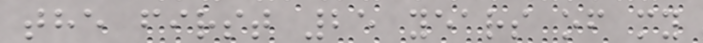the first 25 years of my
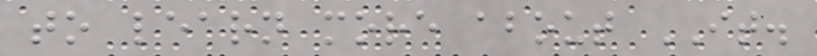to learn more about IT.
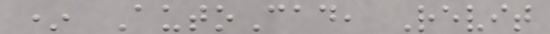* AutoCad, Revit
